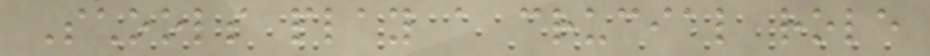Schools play a crucial role
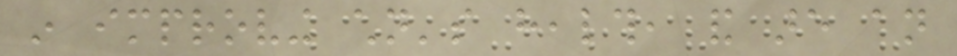in improving children's health, and are an
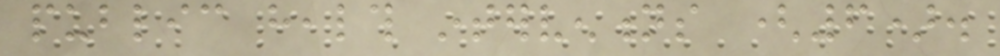public health interventions (6).
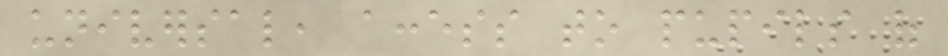universal, access to pupils of
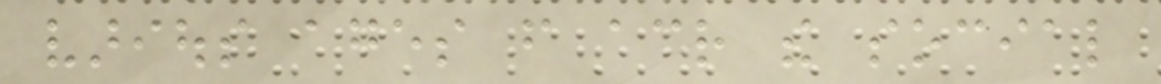various ages from across the social
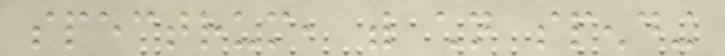spectrum, with children spending
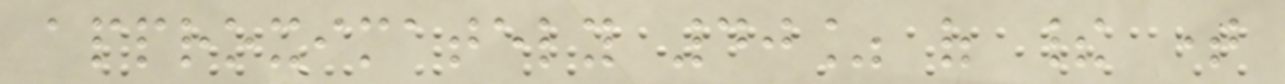approximately 40% of their time
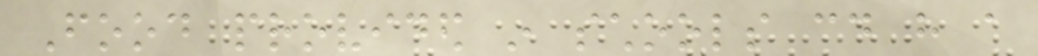Food provided in schools could have a
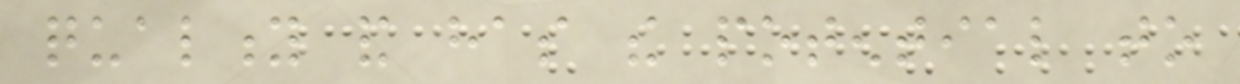quality and has the potential to
